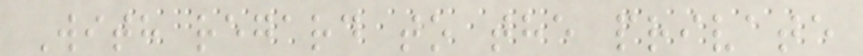With regard to the private
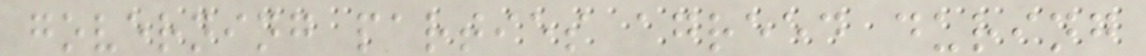governing parties agreed during
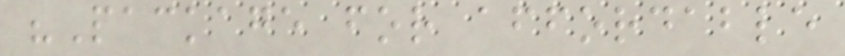"Package for affordable
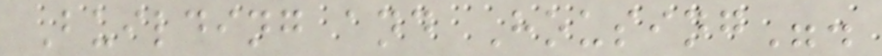Building and Housing".
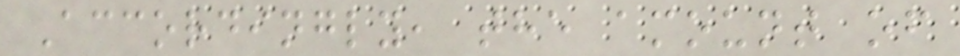Accordingly, the amount of
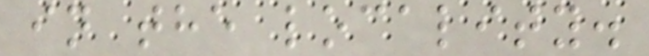in the locality.
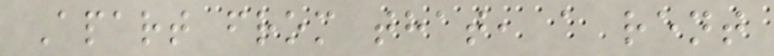Apart from that, a rent
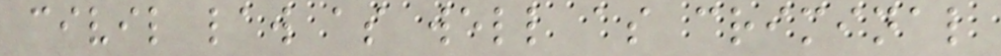civil law as well as criminal
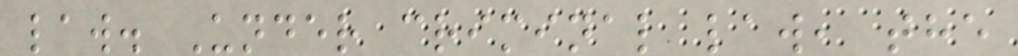law. Under criminal law, the
